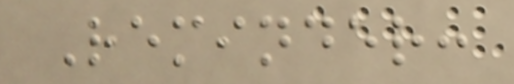Reminder:
